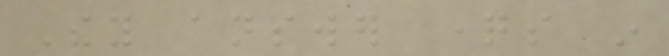They answer questions in
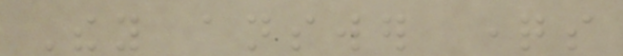They answer questions
